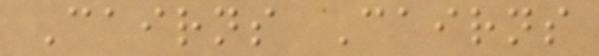Cairns Cairns
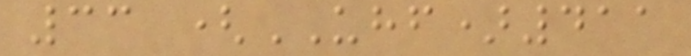33 (UHF)411
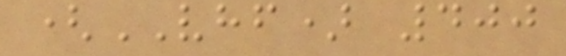(VHF) 400
